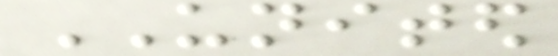UNITED
